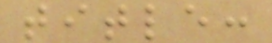title:
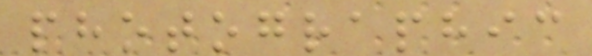photographic
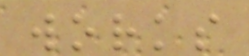works
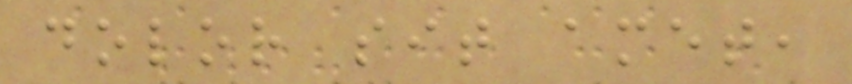dolor sit amet,
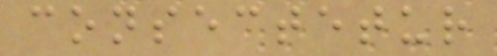consectetur
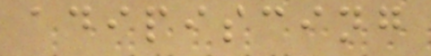adipiscing
